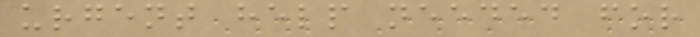urgent help needed for
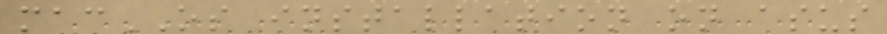macOS installation on asus
